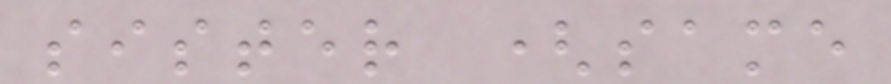sister (same
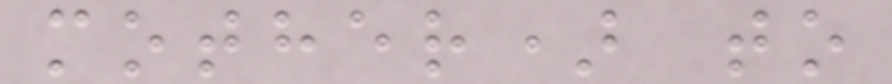mother) to
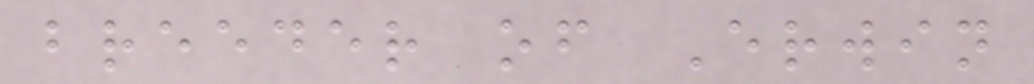breeder of Erwin
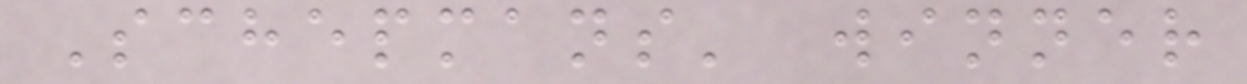Schepmans' winner
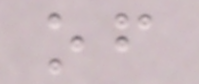of
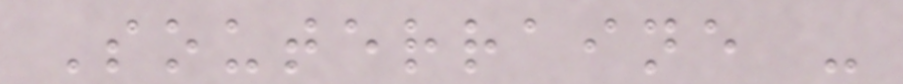Souterraine -
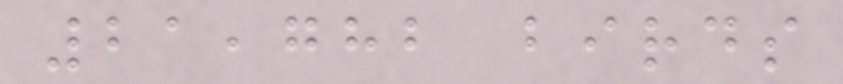21,782 birds
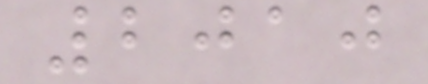2010
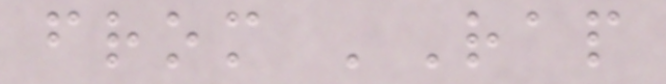from 'Rap
